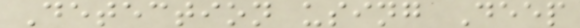Detection using Deep
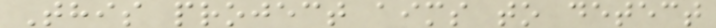This project aims to detect
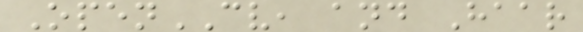OpenCV, and Haar
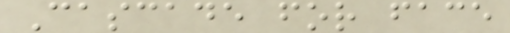Cascade for face
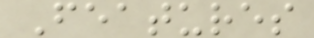Features
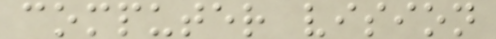computer vision
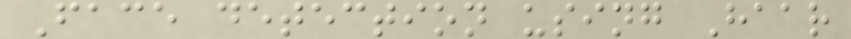Face detection using Haar
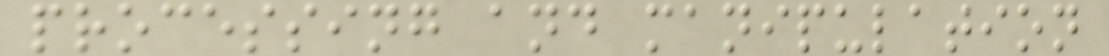processing and manipulation
